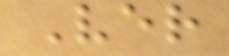Ver
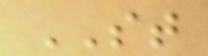ST
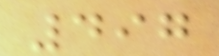497
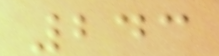243
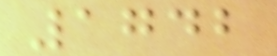1742
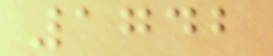1742
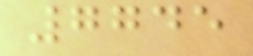7745
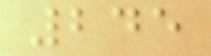245
